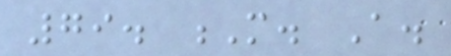79. M. A.
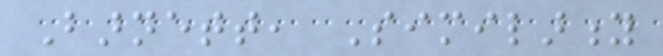Barnett, Similarity
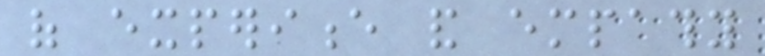of experience and empathy
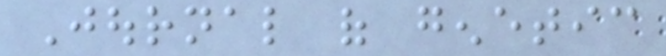Journal of genetic
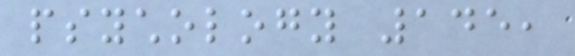psychology 145,
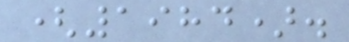(1984).
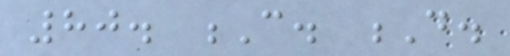80. C. D.
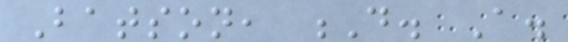Batson, D. A.
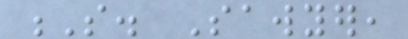S. Sawyer,
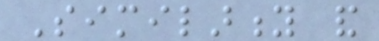Similarity and
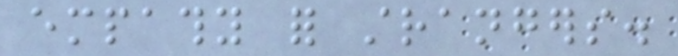empathy for strangers.
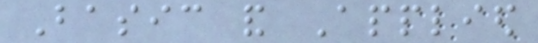Basic and Applied
